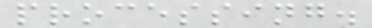processing.
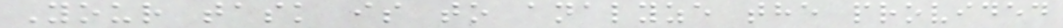Your task is to analyze the provided
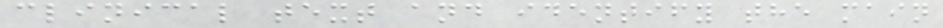clinical text and identify the main
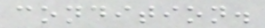condition.
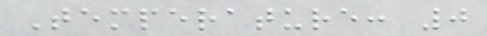Temperature: 0
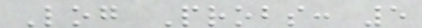Log Probs: 5
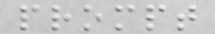prompt
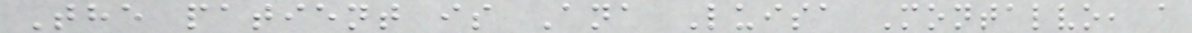The patient is Ana Luisa Montalvo, a
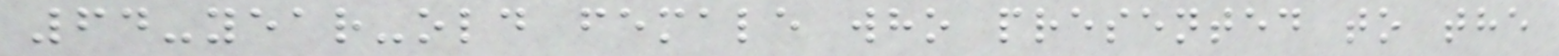64-year-old female who presented to the
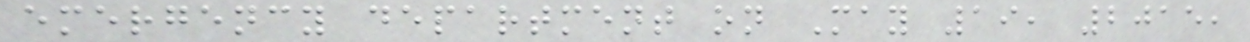emergency department on May 19, 2015,
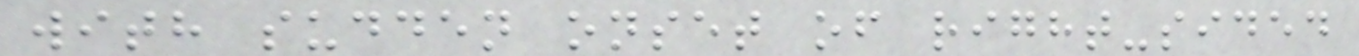with sudden onset of right-sided
